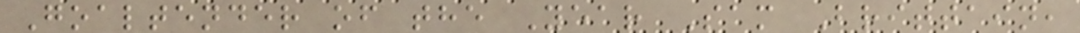Goaltender of the Year Sam Brittain,
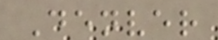Denver
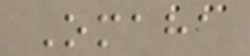Omaha
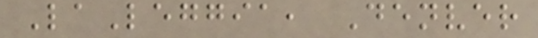LaLeggia, Denver
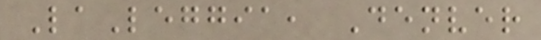LaLeggia, Denver
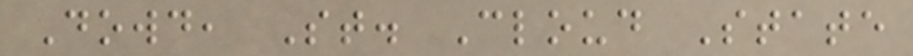Dowd, St. Cloud State
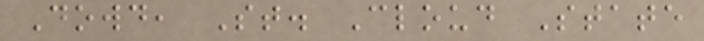Dowd, St. Cloud State
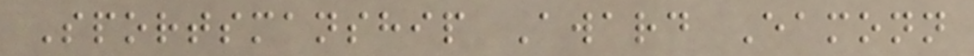Sportsmanship Award Eamonn
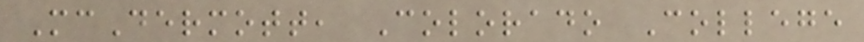McDermott, Colorado College
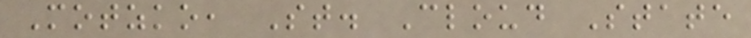Motzko, St. Cloud State
